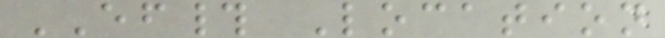EF# Location
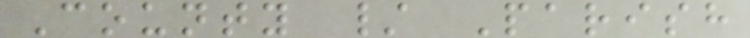County / Parish
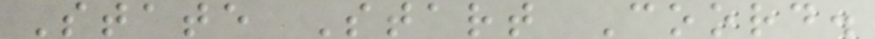State Start Coord.
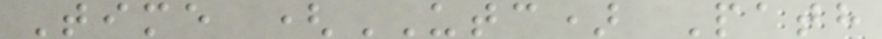Time (UTC) Path
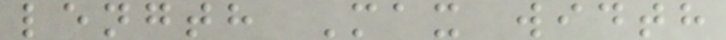length Max width
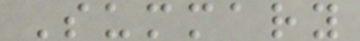Summary
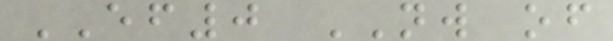EF0 NW of
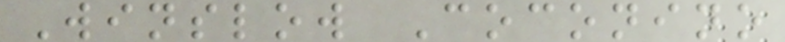Winslow Coconino
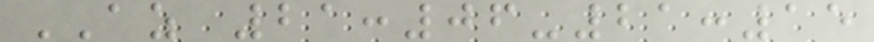AZ 21:06-21:15
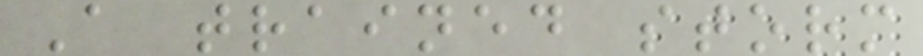A trained storm
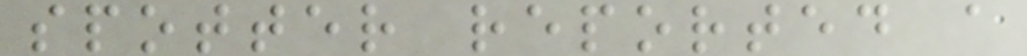spotter reported a
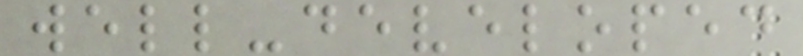well-developed
